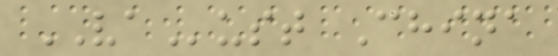VAust China
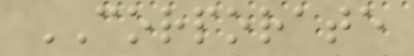CORPORATE
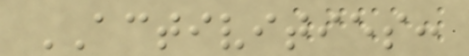ACTIVITIES:
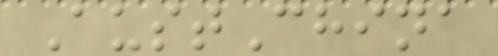AustChina
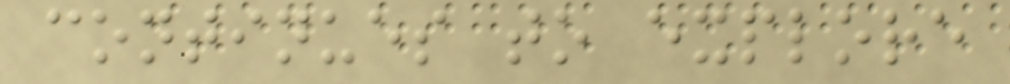continues to explore
